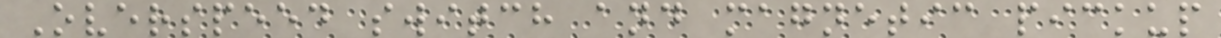Overspeed switch and magnetic pickup
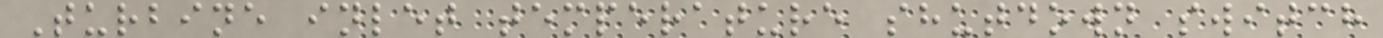Turbine inlet temperature shutdown switch
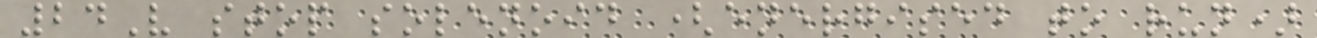24V stop solenoid (energised to run)
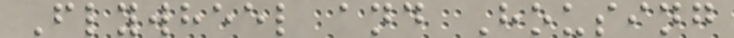Flywheel and Housing
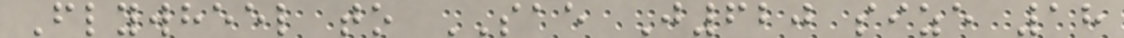Flywheel to SAE J620 size 18
